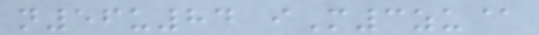n56u84 iM3zu@
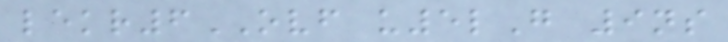lekr6OVF u5lG 9ns
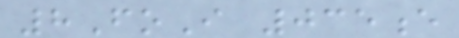8FoI 035e
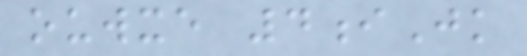ouwxe 4iJk
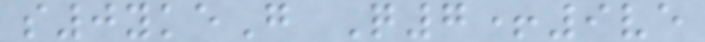s0ykeG Q7+9ve
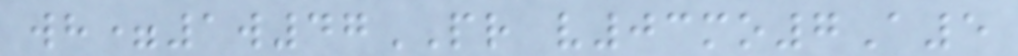wh=1w47PR v03mo7A5
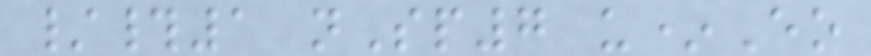/#1 nSp7 u*Eo
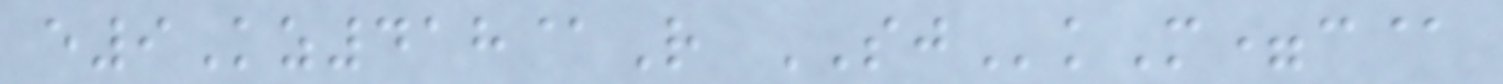e9Kz418@R SJkM=c@
